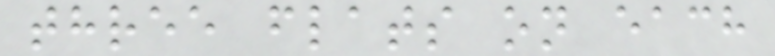three flats on each
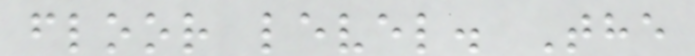floor level. The
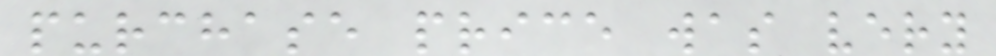purchase price was very
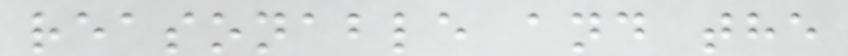reasonable and the
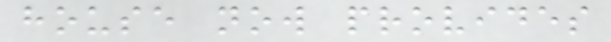house now provides
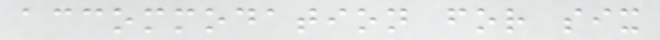accommodation for six
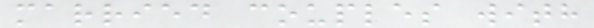married couples with
